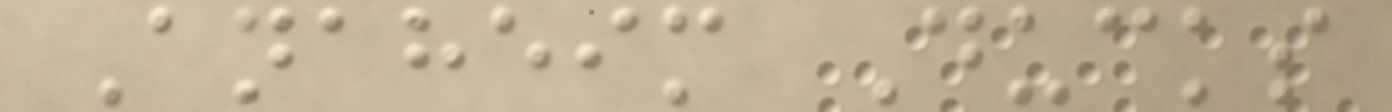Anaheim Ducks
